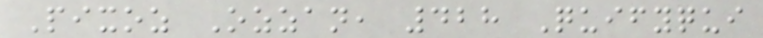Pixoz Ozzan, 428 Quifyqui
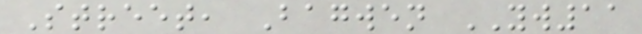Street, Bagwen YW11
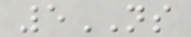5NS
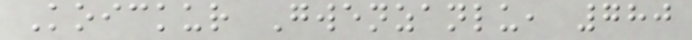Koickur Gwenzanlu, 780
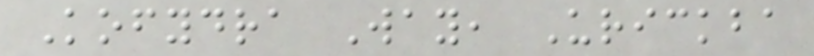Kofydra Way, Urickba
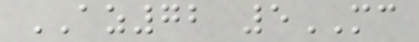AZ72 5MC
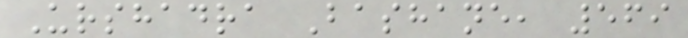Urshadra Bashane, 569
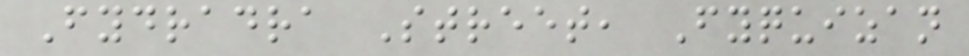Fydradra Street, Fyquizan
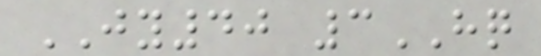JY40 3HQ
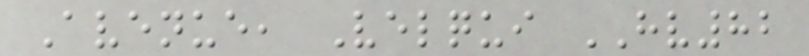Avenue, Velqui HV82
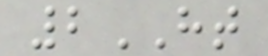2HT
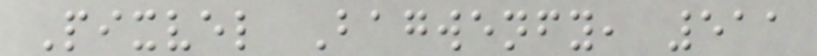Pixvel Bagwenfy, 511
